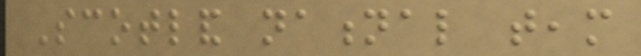Scotland national team
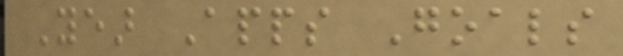Year Apps Goals
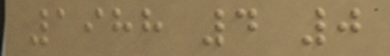1988 4 0
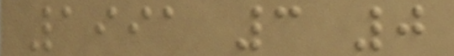1991 3 0
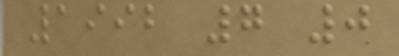1992 7 0
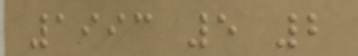1993 5 2
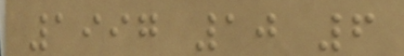1997 10 6
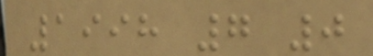1998 7 0
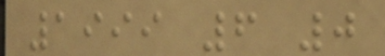1999 6 0
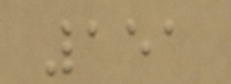151
